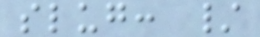slug: /
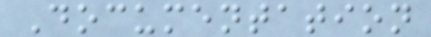Documentation
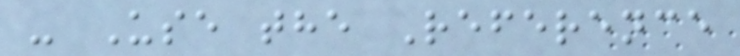- Use the Reference
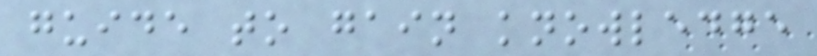guide to gain knowledge
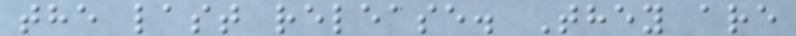the last release. They are
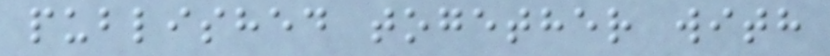published together with
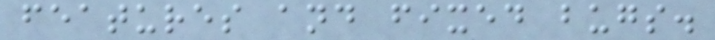features and fixed bugs.
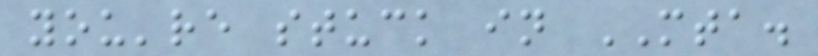you're stuck in MTA.
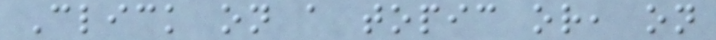Click on a topic or, on
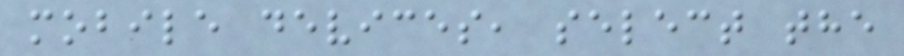mobile devices, select the
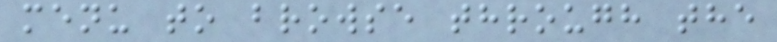menu to browse through the
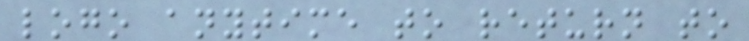logo anytime to return to
